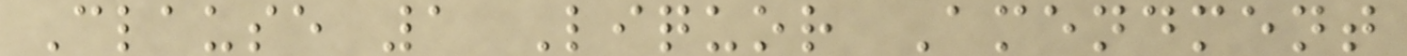Clause 1 Liquor Amendment
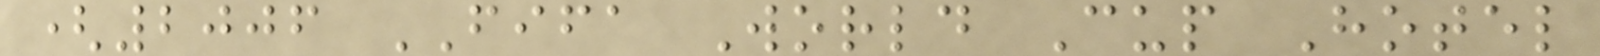(2006 FIFA World Cup Hotel
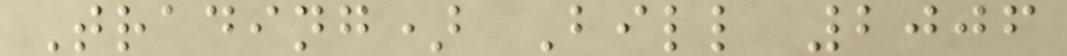Trading) Bill 2006
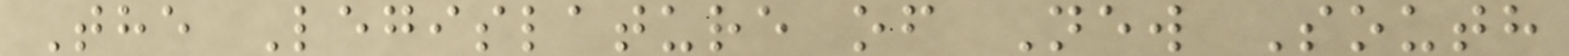The Legislature of New South
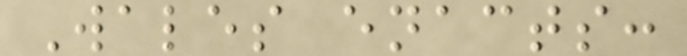Wales enacts:
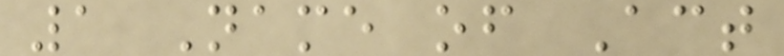1 Name of Act
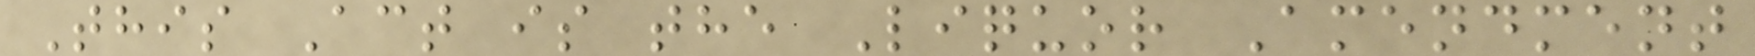This Act is the Liquor Amendment
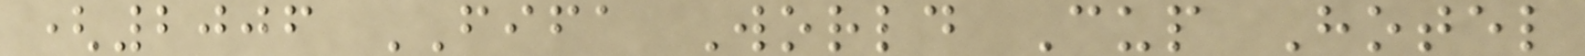(2006 FIFA World Cup Hotel
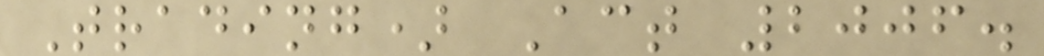Trading) Act 2006.
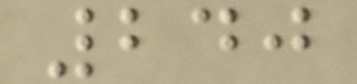240
